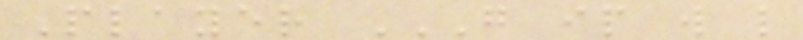Player G IP W L
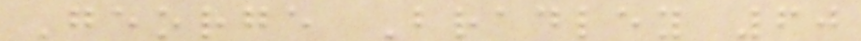George Bradley 60
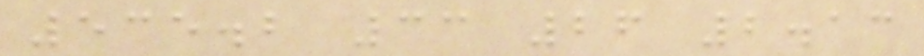535.2 33 26 2.13
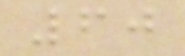60
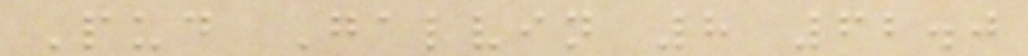Pud Galvin 8 62.0
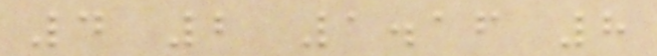4 2 1.16 8
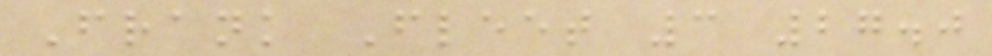Frank Fleet 3 27.0
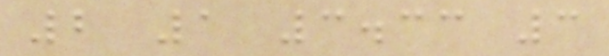2 1 3.33 3
